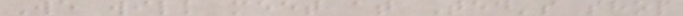We will meet at Ted's shop
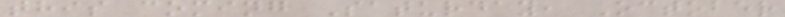this coming Saturday, October
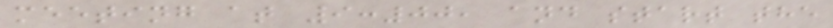meeting at 9:00, and start the
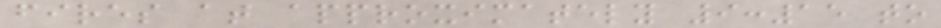fires at approximately 9:15 to
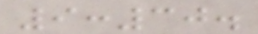9:30.
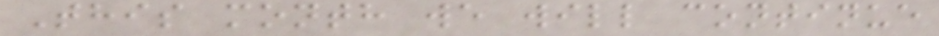This month we will continue
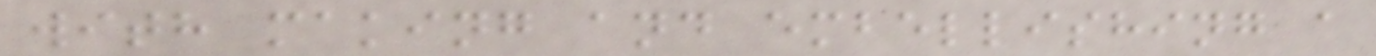with making and embellishing a
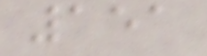151
